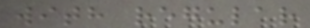with regular
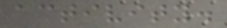activity.
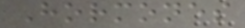Hormones
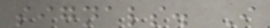signals. I
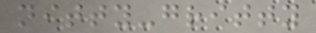nitty-gritty
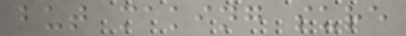but making sure
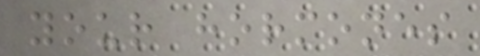your hormones
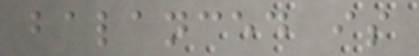balanced is
